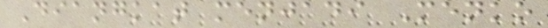Diangkat menjadi Menko
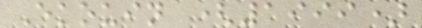Ekouin (1999)
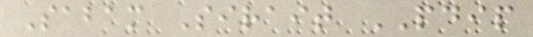Sabam Sirait PDIP
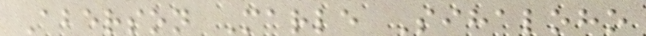Aberson Marle Sihaloho
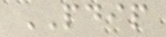PDIP
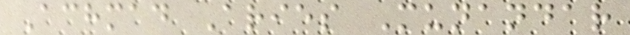Achmad Aries Munandar
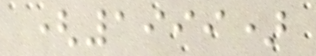(1999)
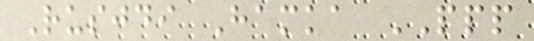Rusjdi Hamka PPP
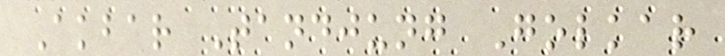Akbar Tandjung Golkar
